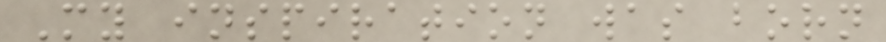My inspiration was born
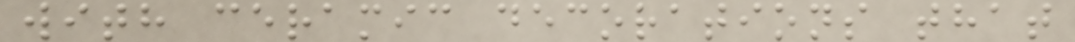with ceramic decorations that
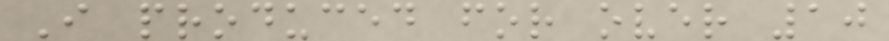I produced for over 10
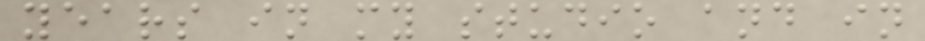years in my studio and in
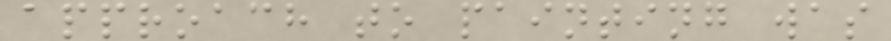approach to painting was
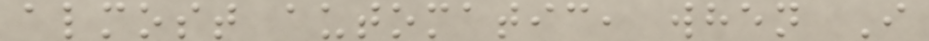almost automatic, when I
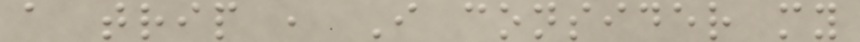a trip , I consider my
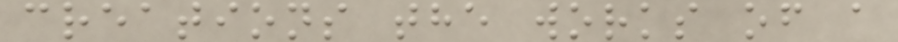creations the works of a
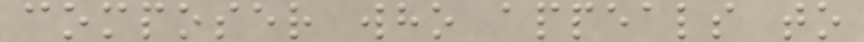composer who appeals to
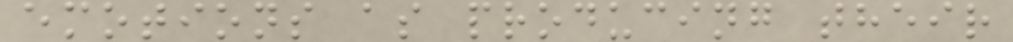emotions as producing their
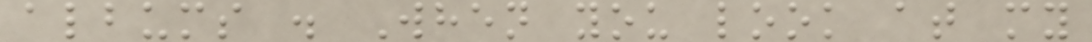albums . When you look at my
